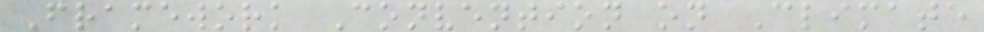Framework Convention on Climate
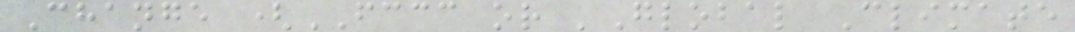Change (FCCC or 'Global Climate
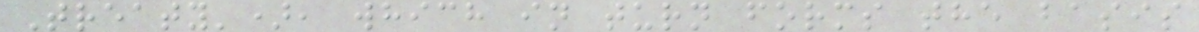Treaty'), which in turn forms the basis
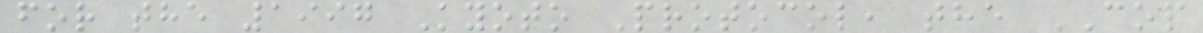for the 1997 Kyoto Protocol, the COP
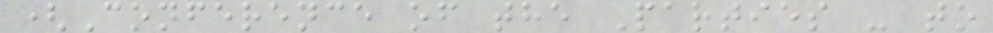(Conference of the Parties - to
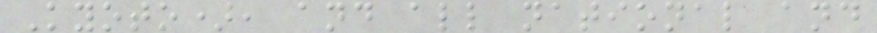Kyoto), and all national and
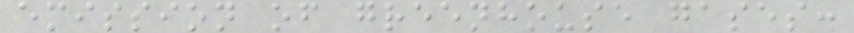emission of greenhouse gases.
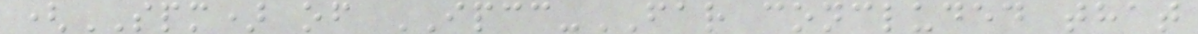(SPM) of IPCC-FAR concluded that
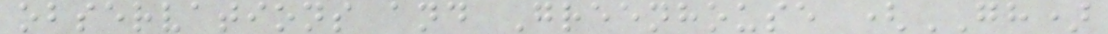observations and Greenhouse (GH)
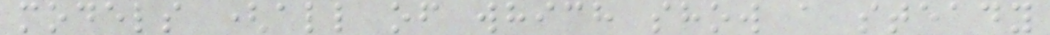models (all of which show a steady
